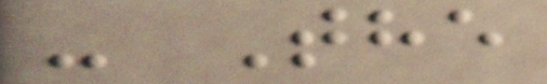- The
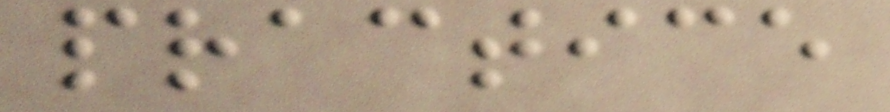practice
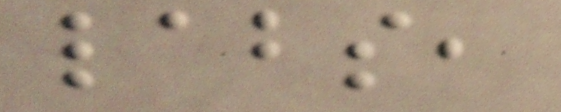labs,
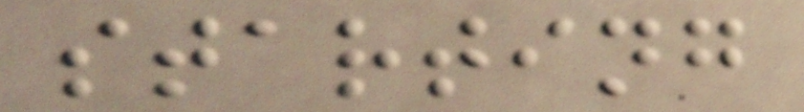starting
